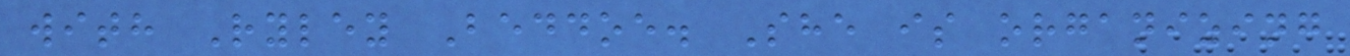with Ryley Beddoe. She is organizing
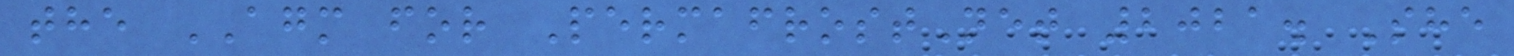the AGM for PermafrostNet 2021. She
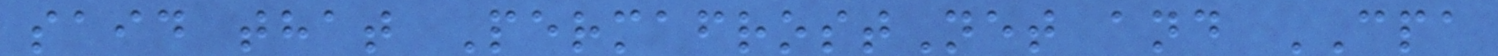said that PermafrostNet and CPA
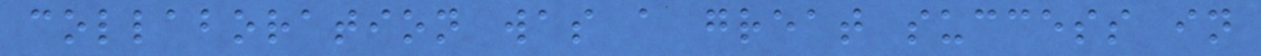collaboration was a great success in
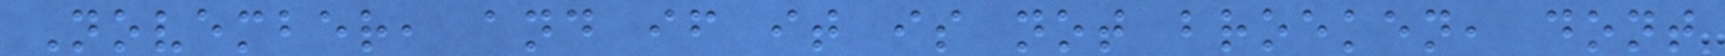November, and if it is not broeken, dont
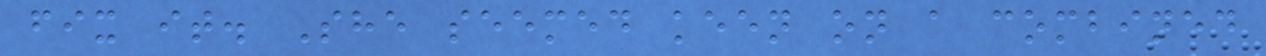fix it. She seemed keen on a combined
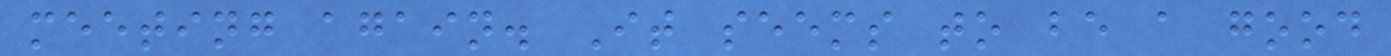meeting again. It seems to be a good
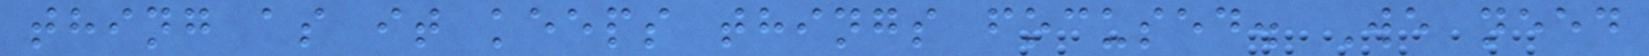thing as it keeps things focused. We need
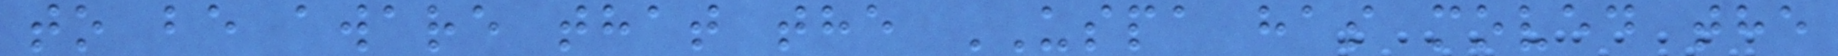to be aware that the USPA has moved the
